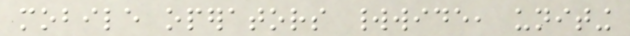mobile operators worldwide, uniting
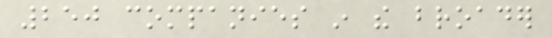250 companies in the broader
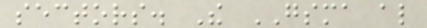sectors. The GSMA also
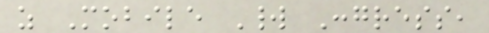as Mobile World Congress,
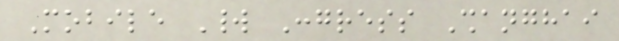Mobile World Congress Shanghai
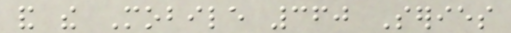and the Mobile 360 Series
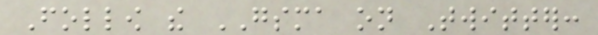Follow the GSMA on Twitter:
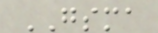GSMA
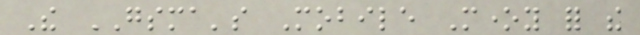The GSMA's Mobile Money for the
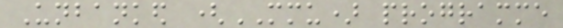Unbanked (MMU) programme
